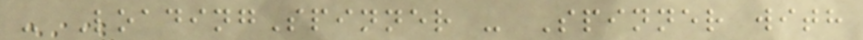- LoadingSpinner - Spinner with
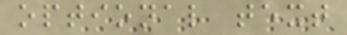optional text
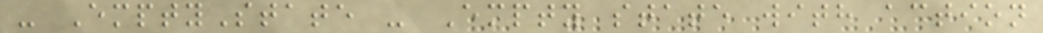- EmptyState - Empty state with action
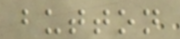button
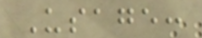Usage:
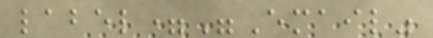label="Email"
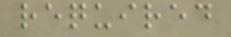required
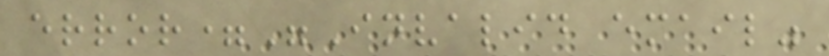error="Invalid email"
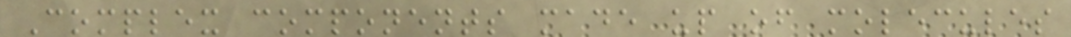Complex components made up of molecules
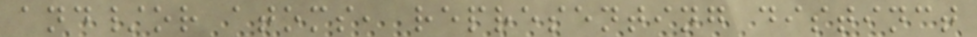and/or atoms, representing distinct
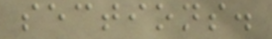sections.
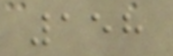158
